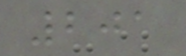201
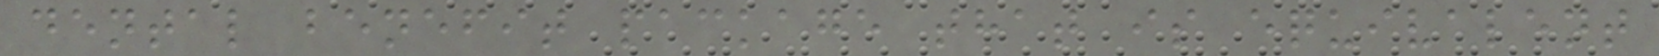dental benefit package that is equivalent
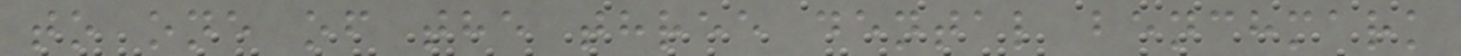to one of the three dental benchmark
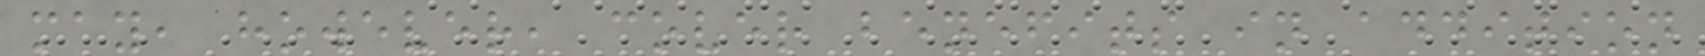may, however, cover benefits in addition
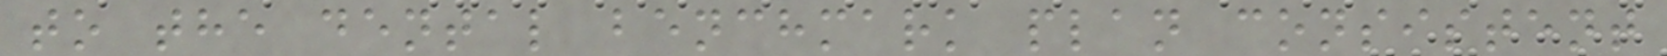to the dental benchmark plan consistent
